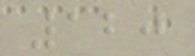120
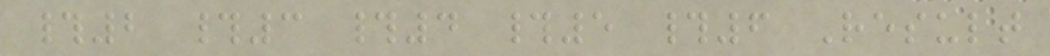#2 #3 #4 #5 #6 Result
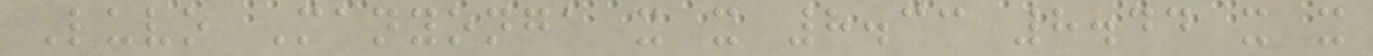Luvo Manyonga x x 8.33 8.44 x x
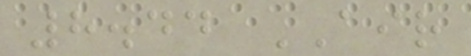8.44 AIR
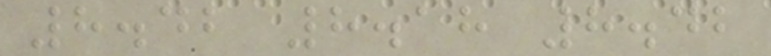8.42 8.18 8.42
